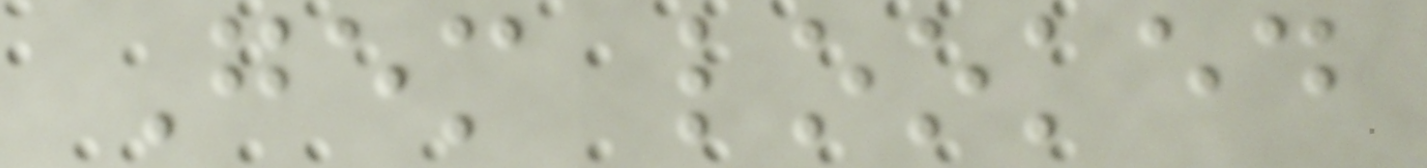Gem looked
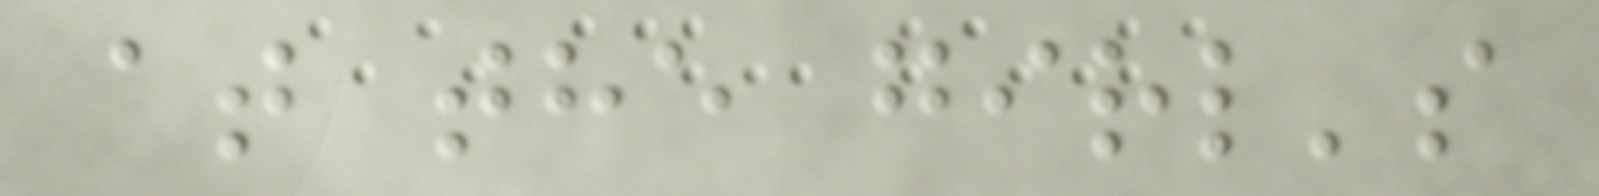at the girl's
